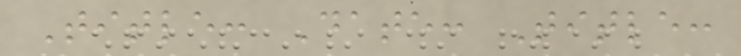Title: Date: Title:
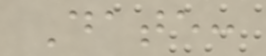Date:
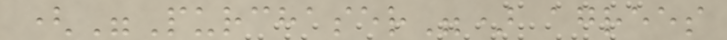("Purchaser") agrees
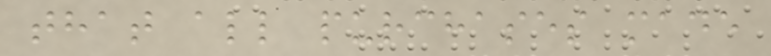that all purchases made
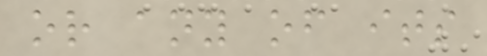or any of its
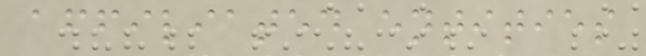affiliated entities
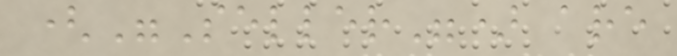("Seller") are
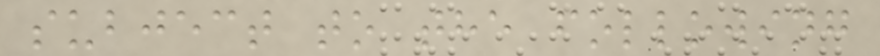subject to the following
